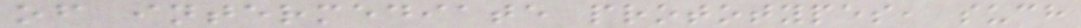of intermediate prototypes, such
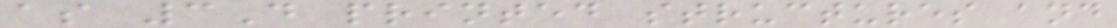as 3D printed structures and
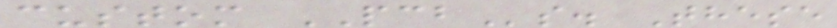custom PCBs. These
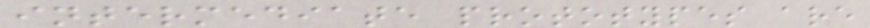intermediate prototypes are
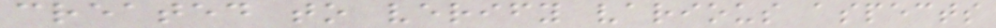created to verify various aspects
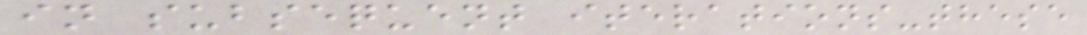in subsequent iterations-these
